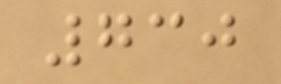730
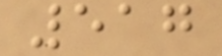517
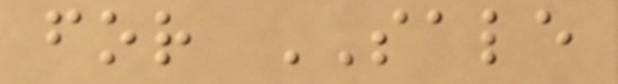for SALE
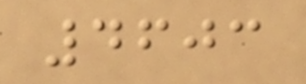4603
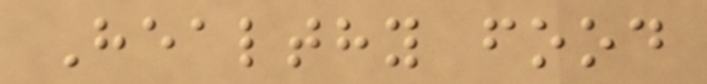Healthy food
